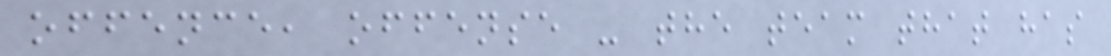offence, offense - the team that has
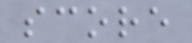score
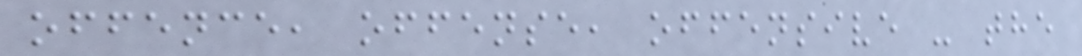offence, offense, offensive - the
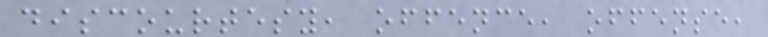discourtesy, offence, offense,
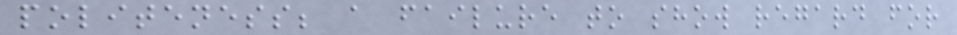politeness; a failure to show regard for
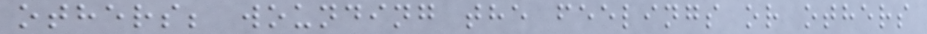others; wounding the feelings or others
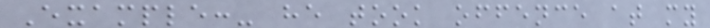Example:- he took offence at my
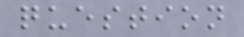question
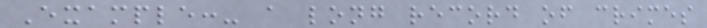Example:- a long record of crimes
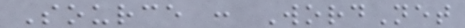Source : WordNet
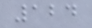124
